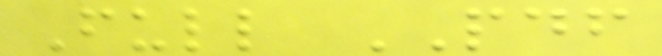Full PDF
